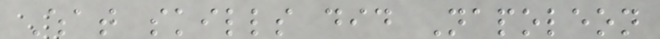What skills did Napoleon
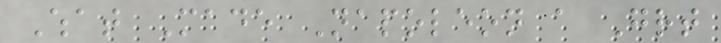What Made Napoleon a Great
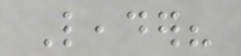Leader?
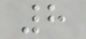8
